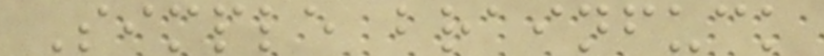Simple brainfuck
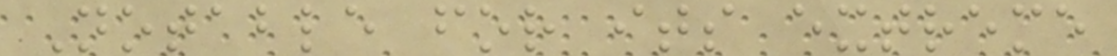Notable for its extreme
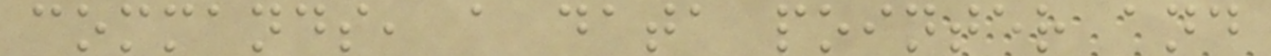commands, a data pointer and
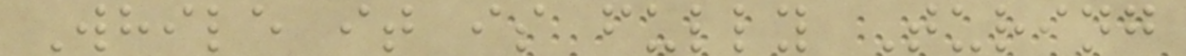While it is fully Turing
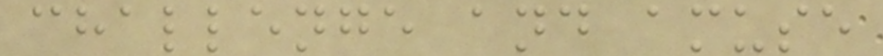challenge and amuse
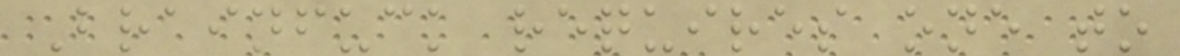Brainfuck requires one to
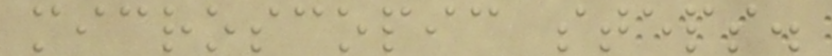microscopic steps.
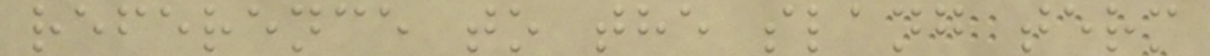reference to the slang term
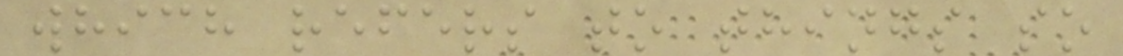which refers to things so
